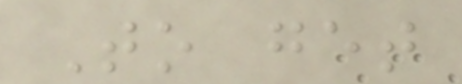To get
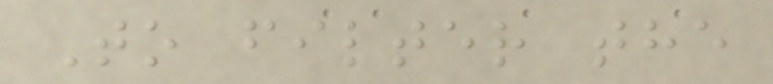To filter the
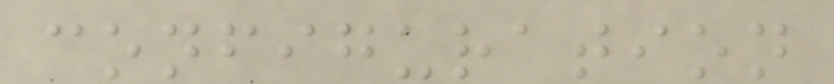configuration
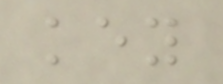key
